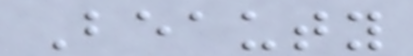Beauty
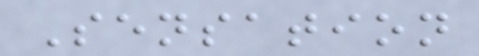Sensation
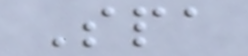Spa
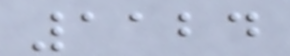1124
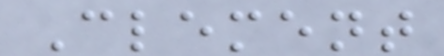Clement
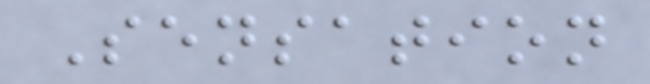Sensation
